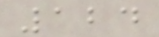124
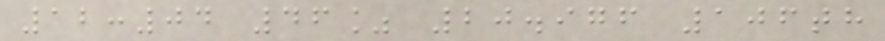12:04 46% 20.976 106th
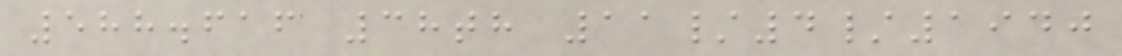588.616 38th 11/4/1940
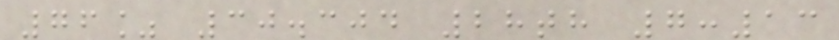76% 30.304 28th 7:13
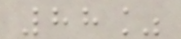88%
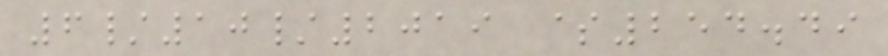6/10/2019 $254.49
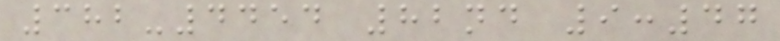382-4454 82nd 9:47
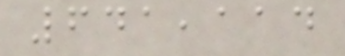641,114
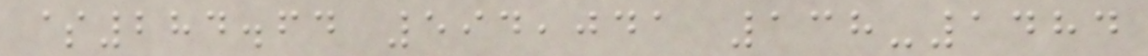$284.64 594,041 138-1484
